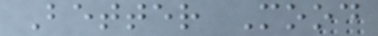Better Mood
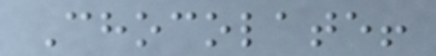Chocolate!
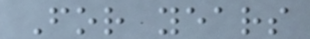For years
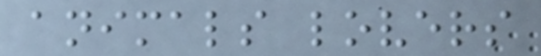animals lovers
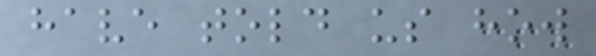have told us how
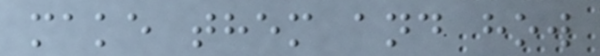make them and how
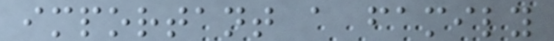important a family
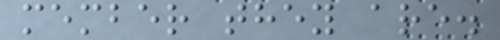member they are.
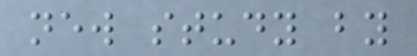new study by
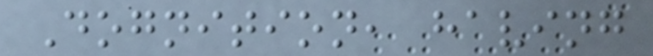Dognition, having
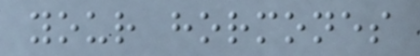your hormones
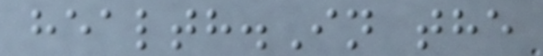health.In the
